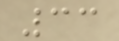33
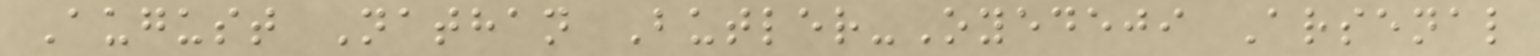August Nathan Butler-Oyedeji Arsenal
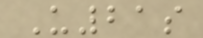U21s
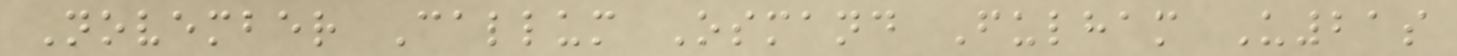November Callum Osmand Fulham U21s
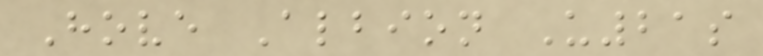Hove Albion U21s
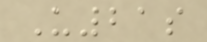U21s
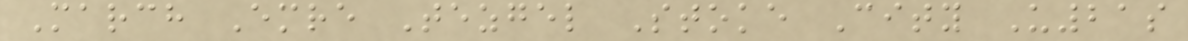March Emre Tezgel Stoke City U21s
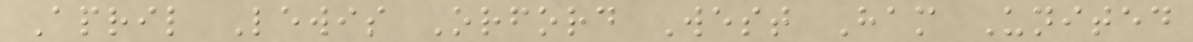April Lewis Orford West Ham United
